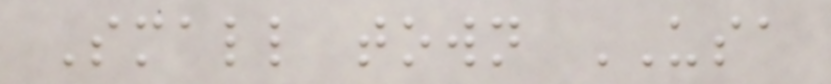Small town USA
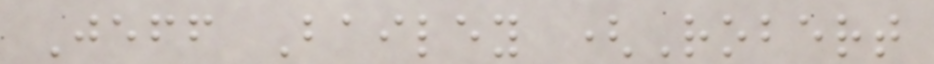Jeff Bailey (Robert
